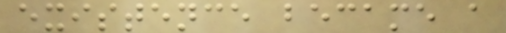existence became a
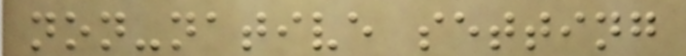non-native setting
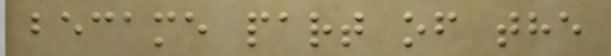became part of the
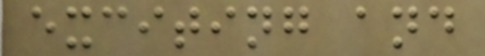exciting and
